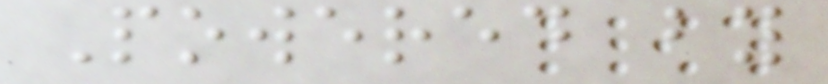Powered by
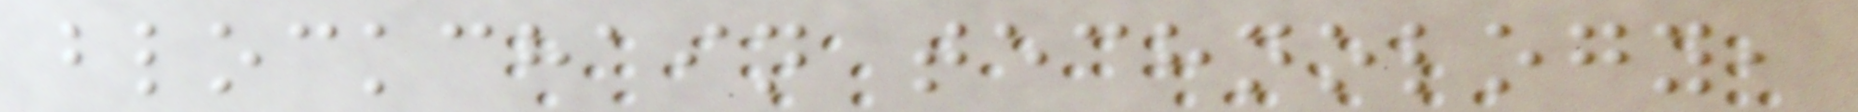blockchain technology,
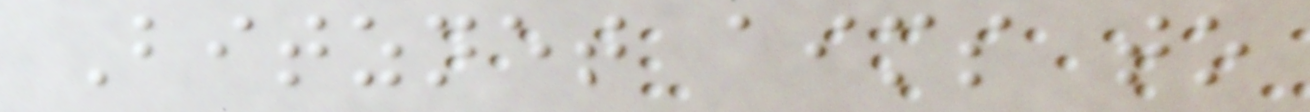Bitznet aims to
